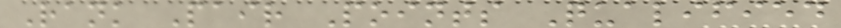Rank Pair Points Qualified
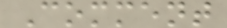Comment
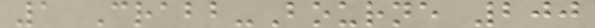1 Crabb-Bourne 200
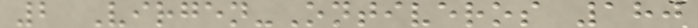2 Virgen-Ontiveros 180
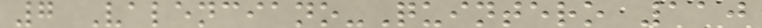7 Valenciano-Quintero 110
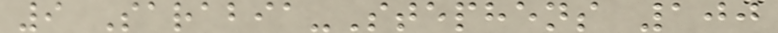9 Sarabia-Stephens 100
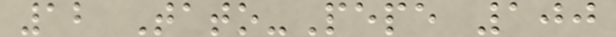12 Tato-Pepe 100
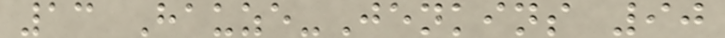13 Hauze-Jenkins 90
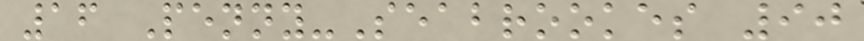16 Penny-Seabrookes 90
